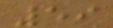59
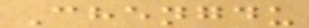Chengdu
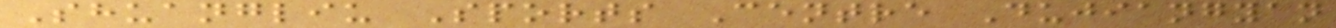Shuangliu Sports Centre Dujiangyan
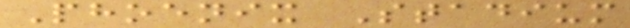Phoenix Stadium
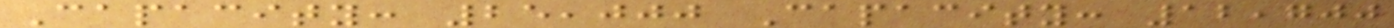Capacity: 25,000 Capacity: 12,700
